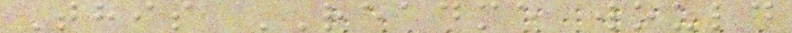This README would
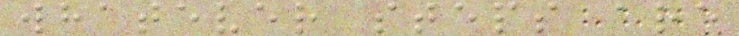whatever steps are
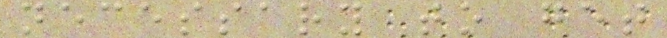necessary to get
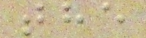the
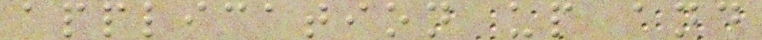application up and
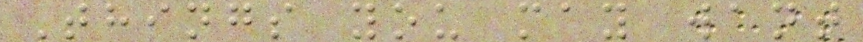Things you may want
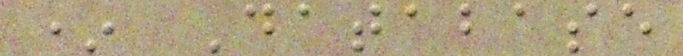* Database
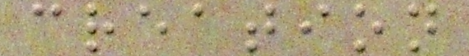creation
